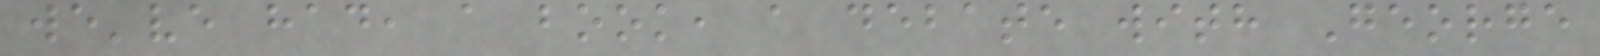we've had, a book, a debate with George
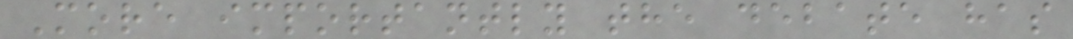More importantly the debate has
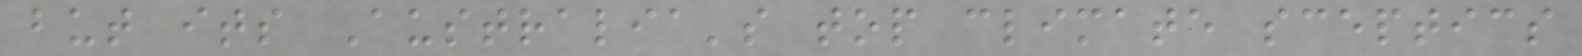but its Australia's top climate sceptics
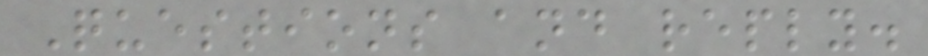Questions and reply.
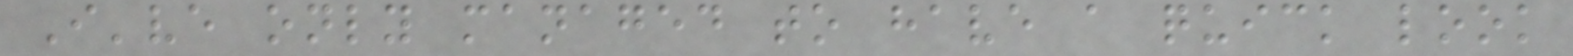I've only managed to have a quick look
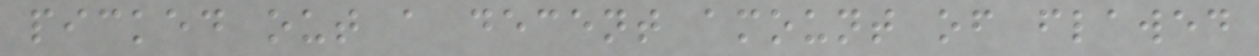picked out a decent amount of flawed
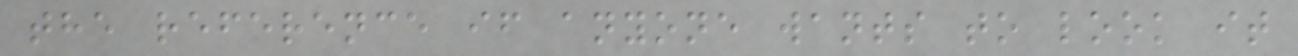the reference if anyone wants to look it
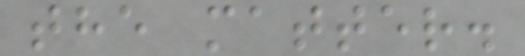the matter.
